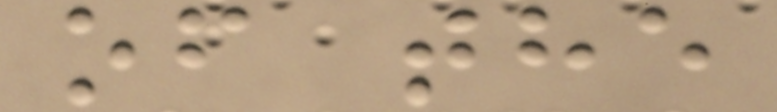of the
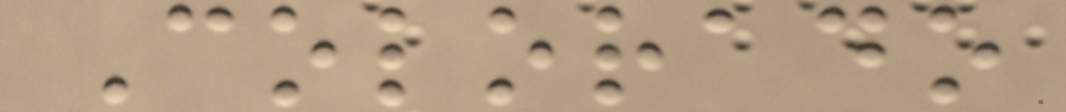Colorado
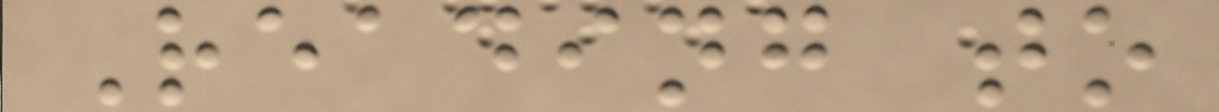Reading to
